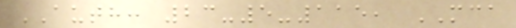AUTH: 23-5-115, MCA
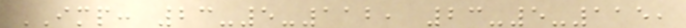IMP: 23-5-112, 23-5-115,
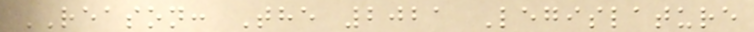REASON: The 2021 Legislature
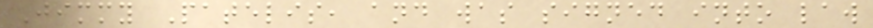Jimmy Patelis, and was signed into law
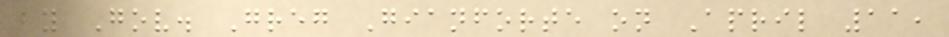by Gov. Greg Gianforte on April 11,
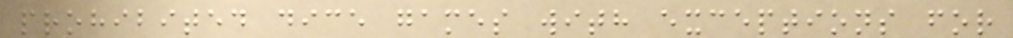prohibited dice games with exceptions for
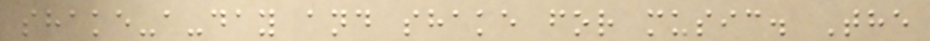shake-a-day and shake for music. The
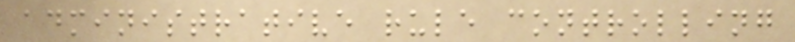administrative rule controlling
